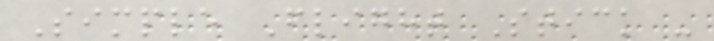Simple Flight Stick -
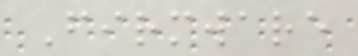Firmware
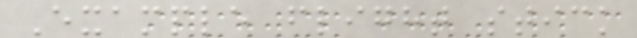Example flight stick
